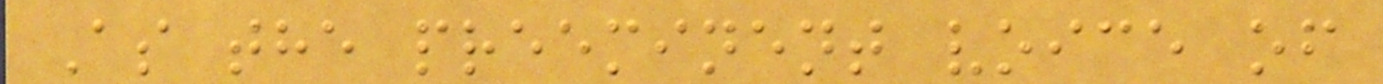As the preeminent voice of
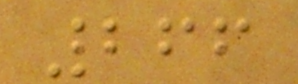266
